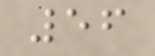56
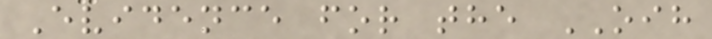Evidence for the OIH
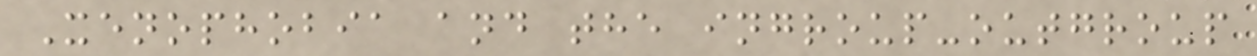Xenophobia and the ingroup-outgroup
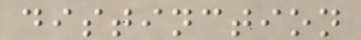distinction
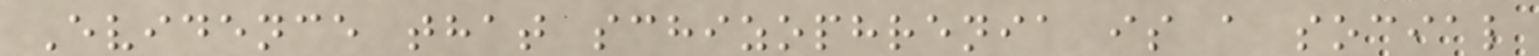Evidence that schizophrenia is a social
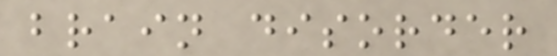brain disorder
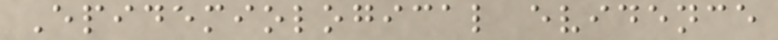Epidemiological evidence
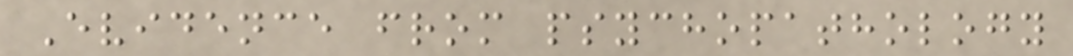Evidence from psychopathology
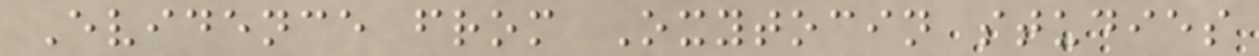Evidence from Oxytocin studies
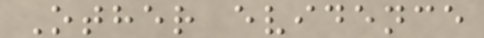Other evidence
